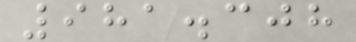981.308
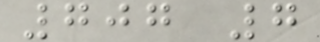707 7
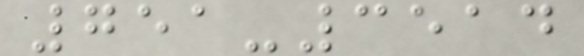751-3514
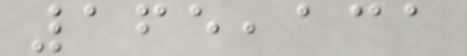165,131
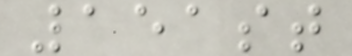151st
